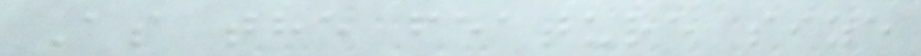As the feature size
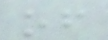of
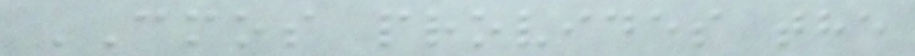CMOS provides the
